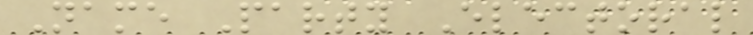Name Party Electoral
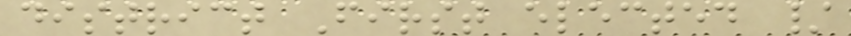district First elected /
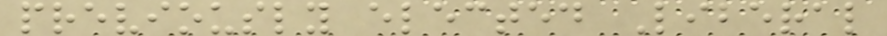previously elected Liberal
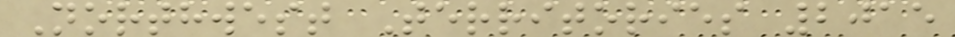Northwest Territories 2015
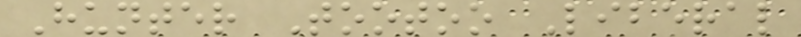Hunter Tootoo Liberal
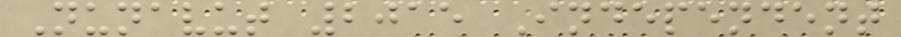Nunavut 2015 Independent
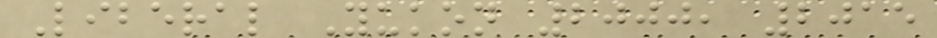Liberal Yukon 2000, 2015
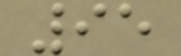95
